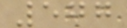577
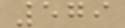579
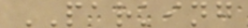PARKING
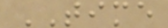TIME
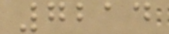7214
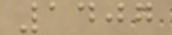1407
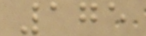175
